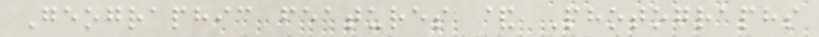Geographic features & Photographs
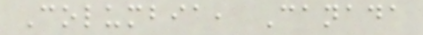Columbia, Canada
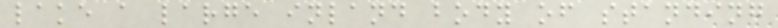lake a large inland body of standing
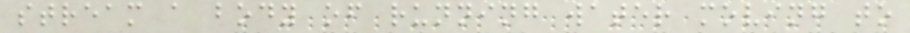stream a body of running water moving to
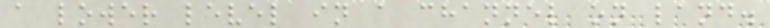a lower level in a channel on land.
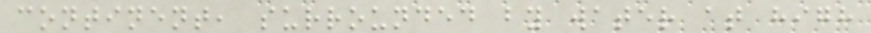continent, surrounded by water at high
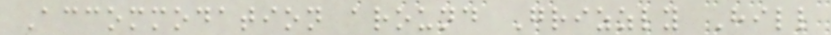Accommodation around Grizzly Hill
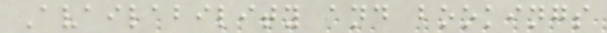Availability and bookings
